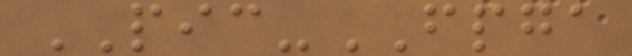PIC-FPGA
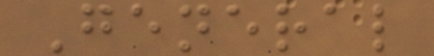General
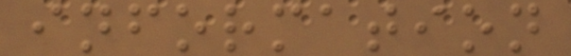information
